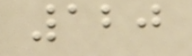120
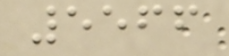5566
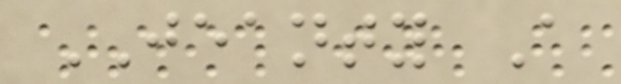JEANTY A
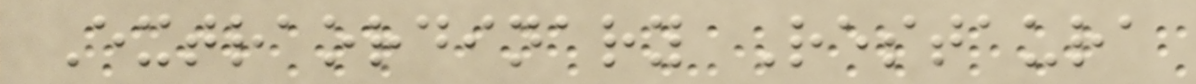Extraordinary Restaura
